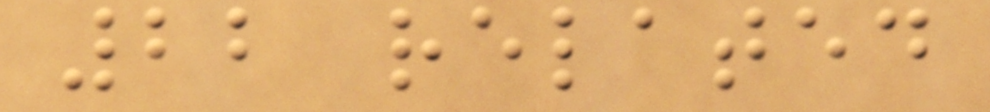22 related
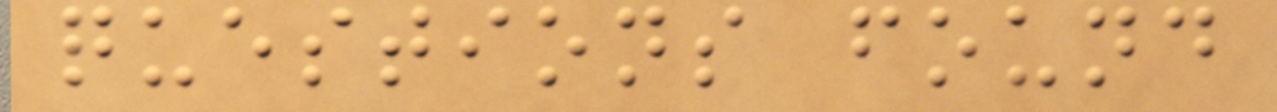questions found
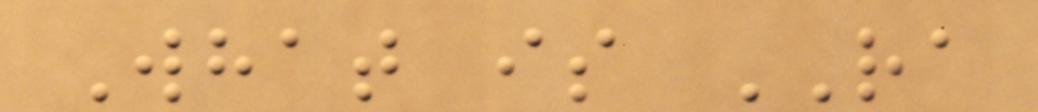What is RA
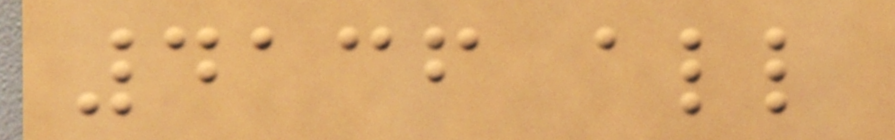4136 all
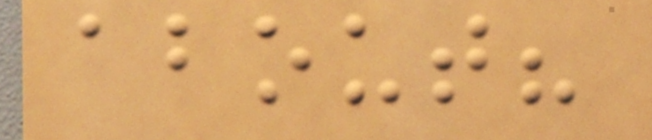about?
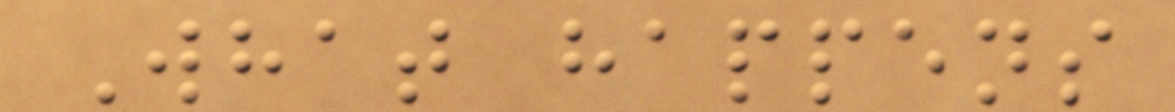What happens
